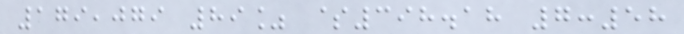179,079 89% $398.18 7:58
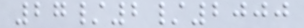27/2/2000
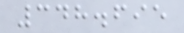348.695
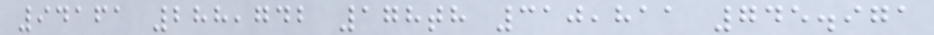94161 288,742 178th 310,811 745.971
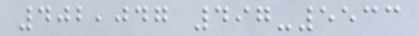402,047 497-5533
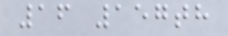16 157th
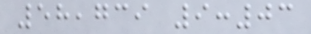58,739 9:03
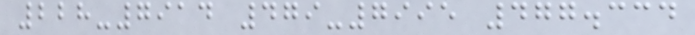228-7914 479-7995 477.334
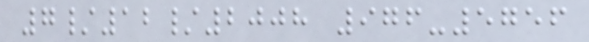7/12/2008 976-5756
